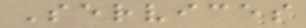Services
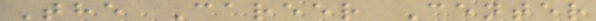The Career Center
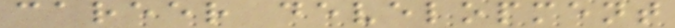career development
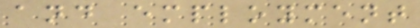and employment
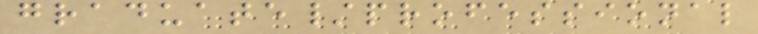graduate/professional
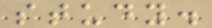study.
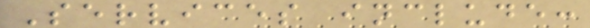Services include:
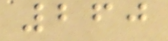260
